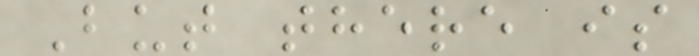But there is
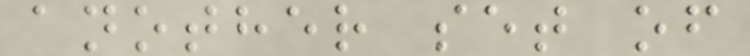another set of
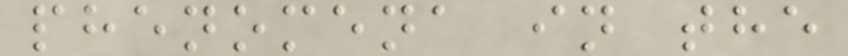phenomena in the
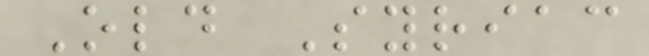Old Syriac
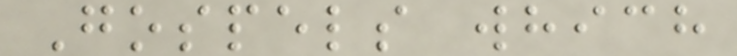Gospels which
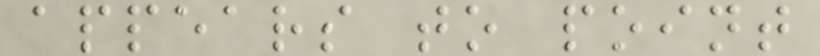appears to point
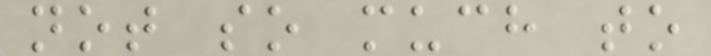not so much to
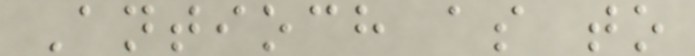Antioch as to
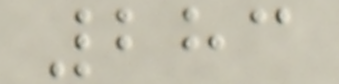283
